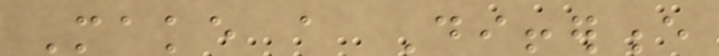Make a Difference
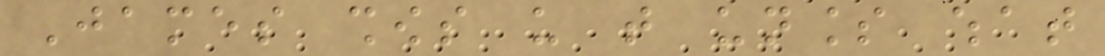James shows us that unless what
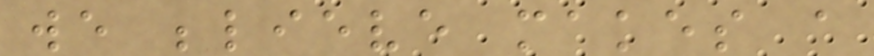we believe makes a
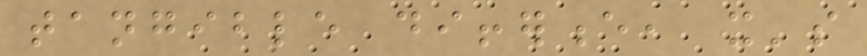tangible difference, it's
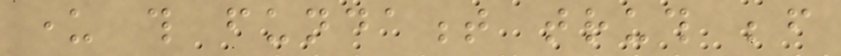under this fundament truth before
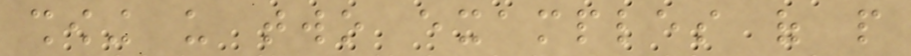showing us two examples of people
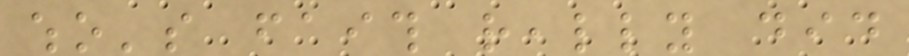who's faith really did
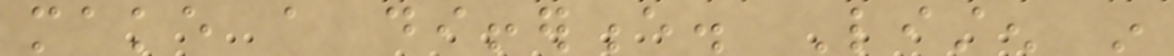make a difference. Listen in
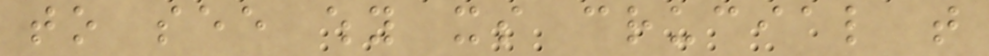to see why its crucial that
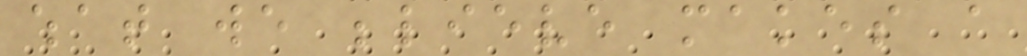what we believe makes a
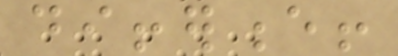difference!
